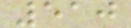510
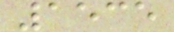1535
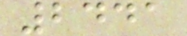2441
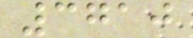3710
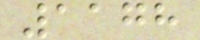1178
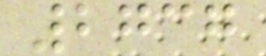2737
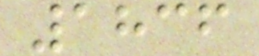1836
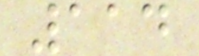114
